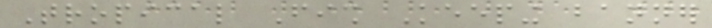Tropical Fish Keeping banner
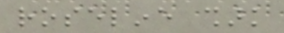roseline shark
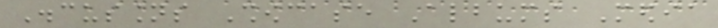Discussions Showcase Albums Media
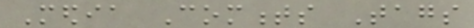Media Comments Tags
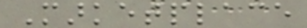Marketplace
